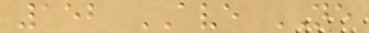152 AVE NE
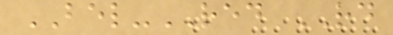BEL-RED RD
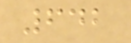642
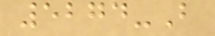5274-B
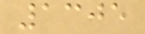1305
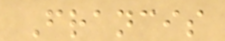Francis
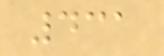431
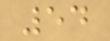54
